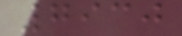7930
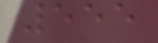555
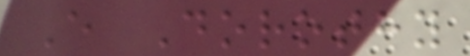E Dorothy
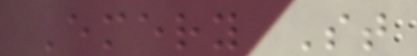Emery St
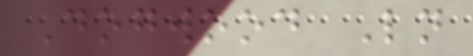Dogwood Ln
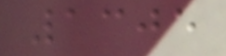1305
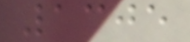1305
